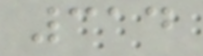314
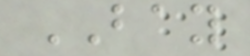BAY
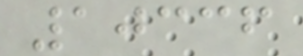10336
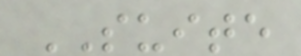SUITE
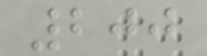200
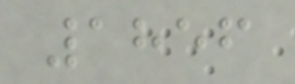1856
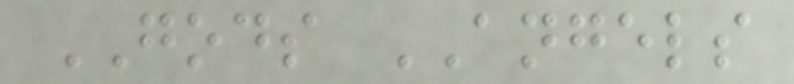GODS ANGELS
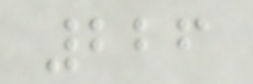226
